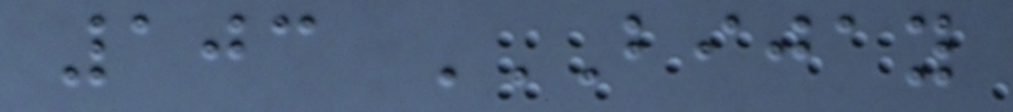103 BIJAY
